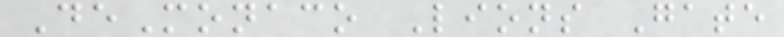DeMonaco Lions Gate
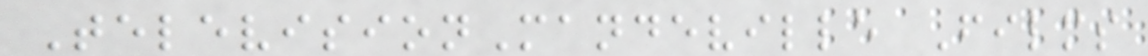TelevisionMandeville Films
